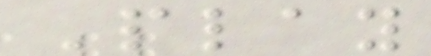Play
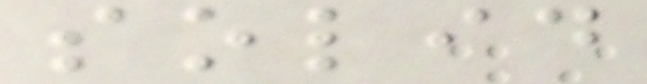solid
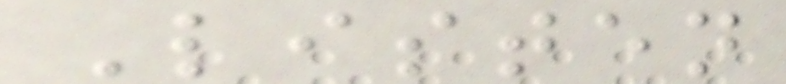Listen
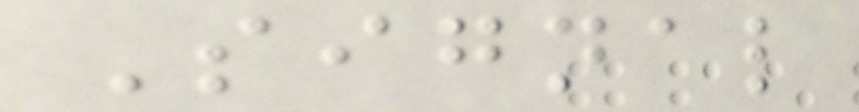Signal
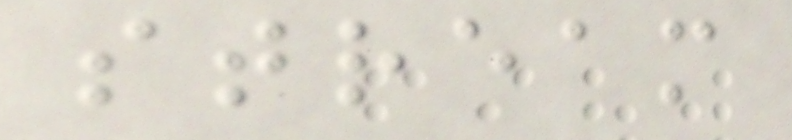stream
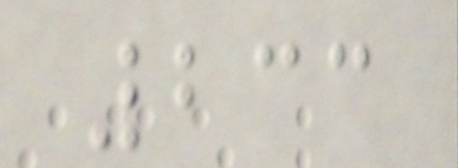233
